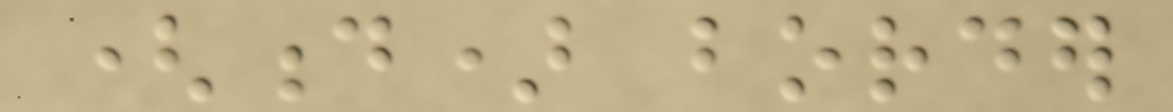(d) border
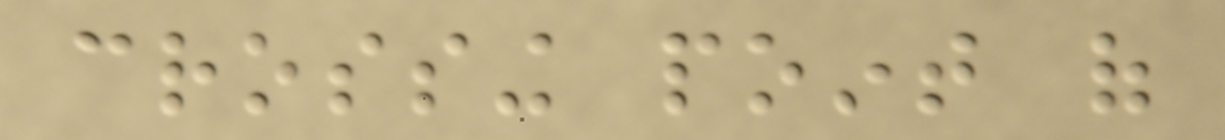crossing point of
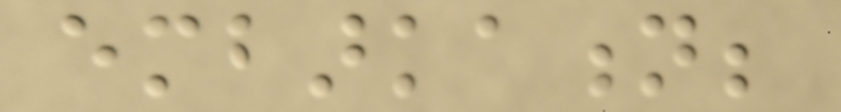embarkation;
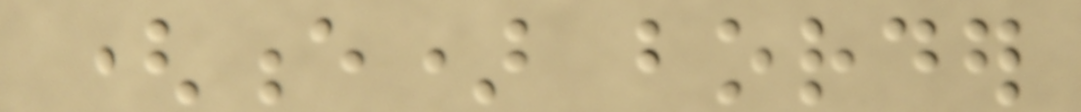(e) border
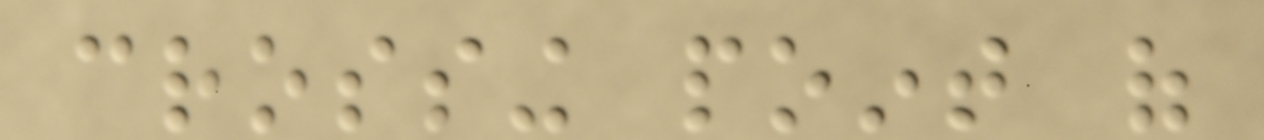crossing point of
